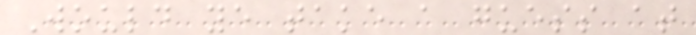Would ye take a guess at
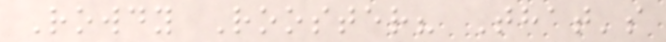Rowdy Rooster? That's
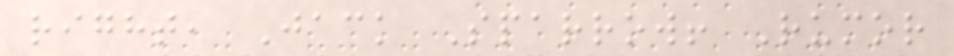right, Jack Sparrow! Rumor
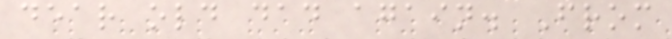dear old dad again. From
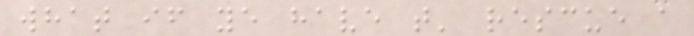what if ye have t' rescue a
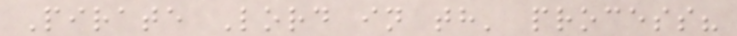Pirate Lord in th' process?
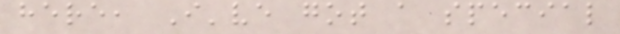here, I've got a special
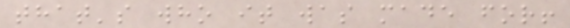that's who it was made for!
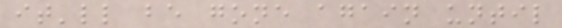it'll be gone again until
